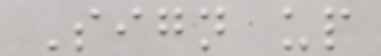Sign up
